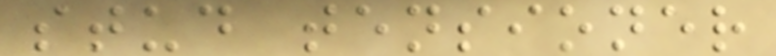stud tensioner
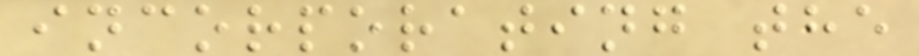incorporating the
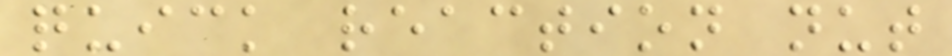quick reaction nut
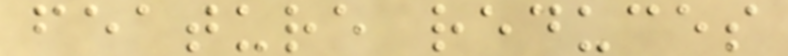feature reduces
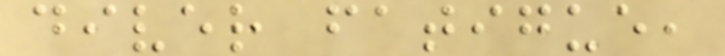diver fatigue,
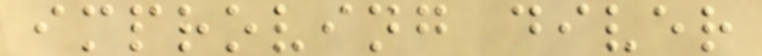improving diver
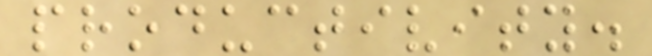productivity.
